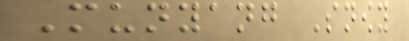Munyang Snowy
